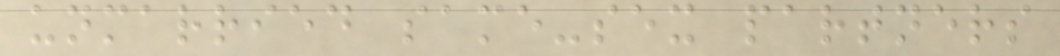unmarried same-sex partners
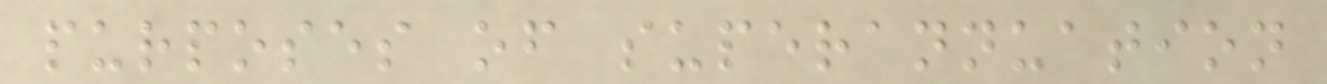purposes of superannuation
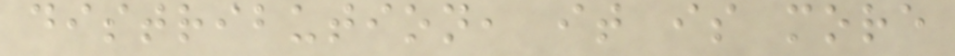distribution, it is more
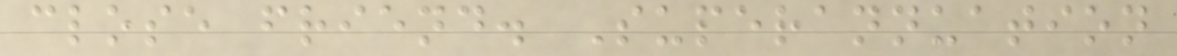close friend. Superannuation
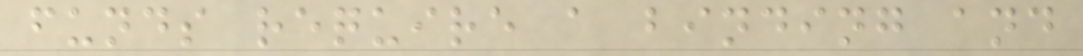funds require a binding and
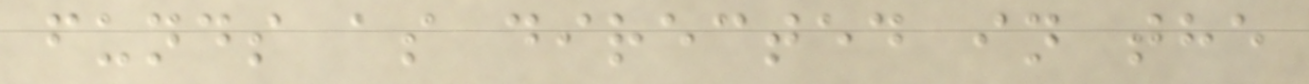funds as directed in the
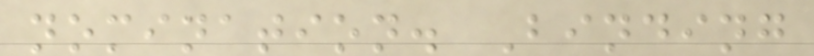nomination. Binding
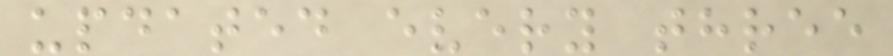updated every three
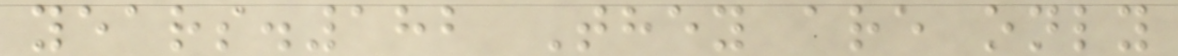years.182 They are only
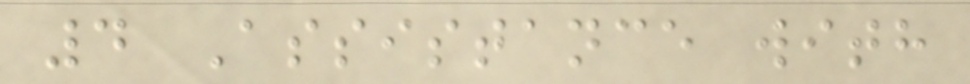4 Assistance with
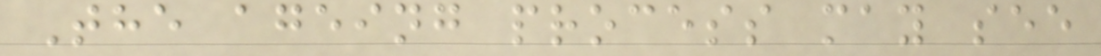The ageing process may see
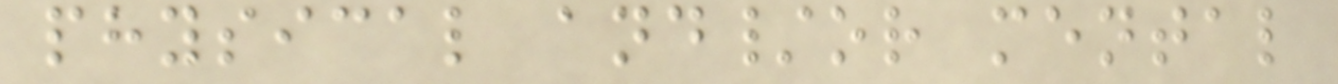physical and/or mental
